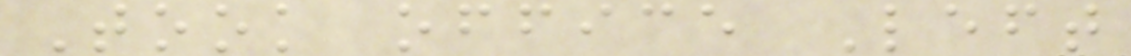Took office Left
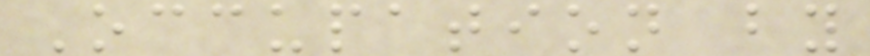Occupation by
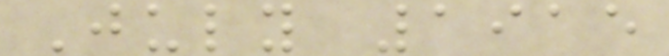July 1915
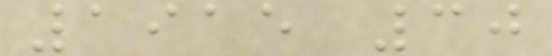1915 30
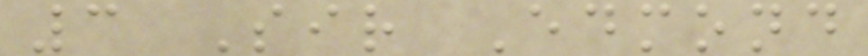3 Sir Edmond
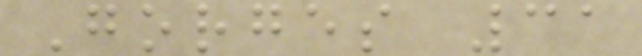Gorges 31
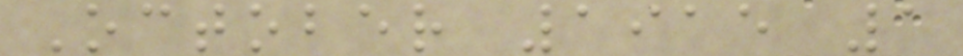October 1915 1
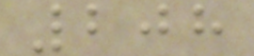208
